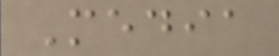Media
